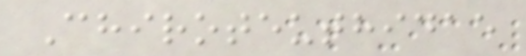Chiroteuthidae
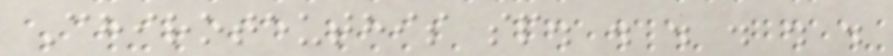Chiroteuthis sp. . . . . .
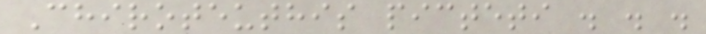Chiroteuthis picteti . . .
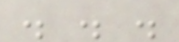. . .
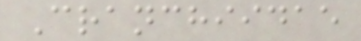Cranchiidae
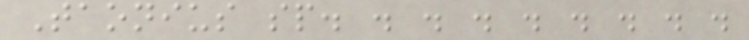Taonius sp. . . . . . . . .
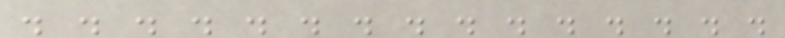. . . . . . . . . . . . . . .
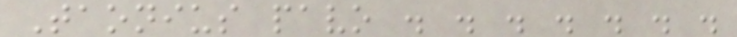Taonius pavo . . . . . . .
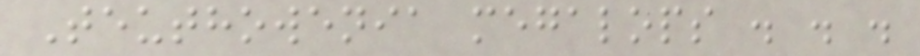Teuthowenia megalops . . .
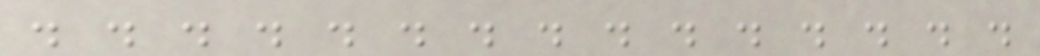. . . . . . . . . . . . . . .
